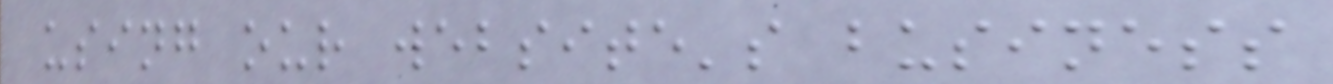using our website's business
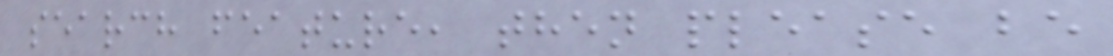search feature, then please be
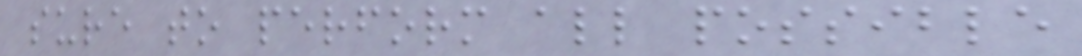sure to perform all possible
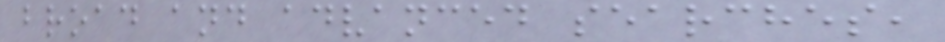broad and advanced searches,
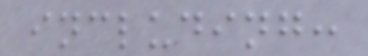including:
